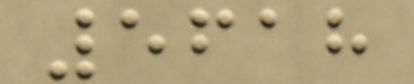5618
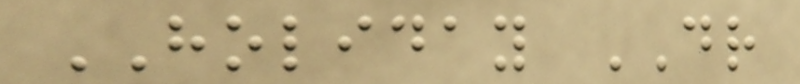HOLIDAY DR
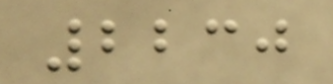2230
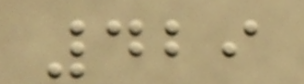429
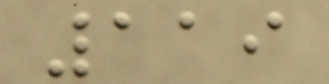119
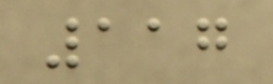117
